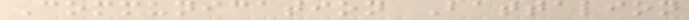Communication Battalion
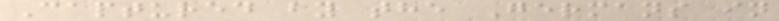Captured by the Germans in
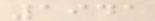1941
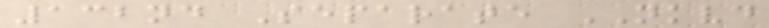132nd Separate NKVD
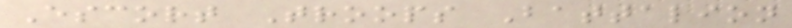Escort Troops Battalion
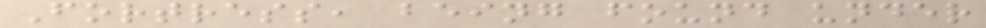Fortress, being found under
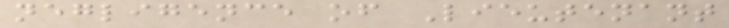negligence of Lieutenant
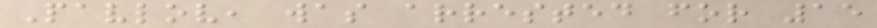Pavlov, was arrested for 15
